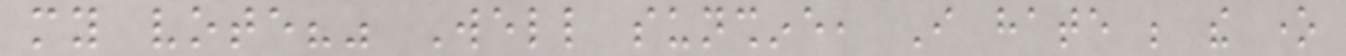my vote?" Well sunshine, I hate be the one
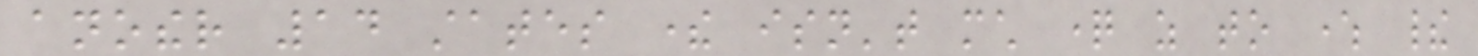another 14 states there isn't much question as to where their
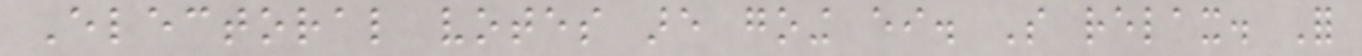Electoral votes are going either. So relax. For
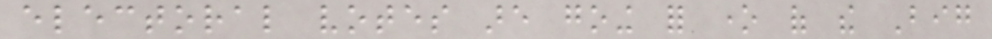electoral votes are going for one of the Big
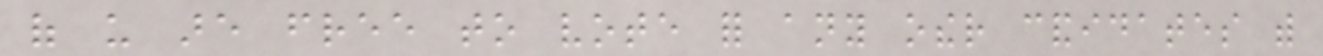of us are free to vote for any other candidates with
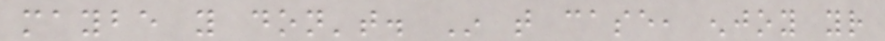maybe you don't. In that case, enjoy your
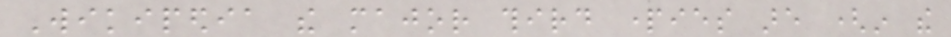Wikipedia the major third parties are (in the
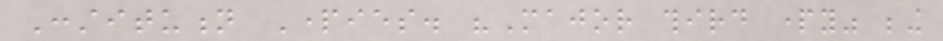Constitution Parties. "Major third party" being
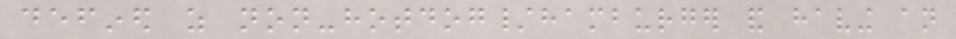defined as non-hotdog/hamburger and having an
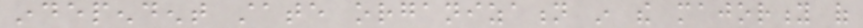independent state organization in the majority of
